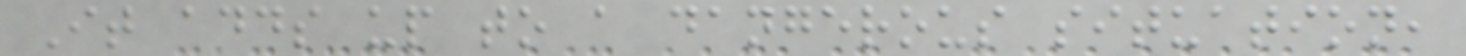It adds up to a dangerous situation,
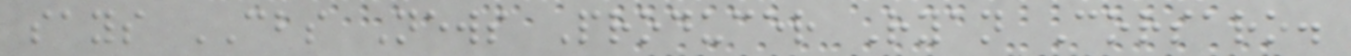says CBS News Producer Ryan Corsaro.
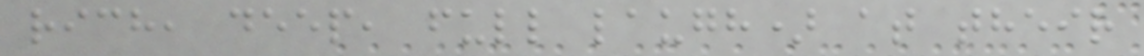rich, deep, full laugh) at their
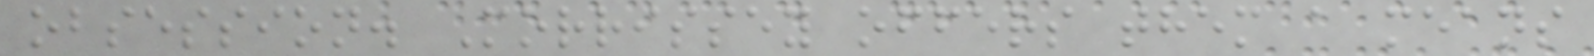obsession. Morrissey offers them a means
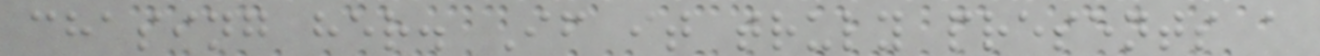chasing her. If it truly presents a
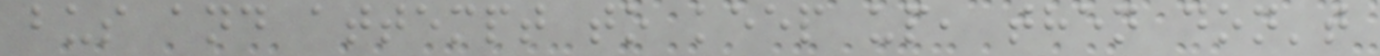bus and attempt to keep up, then don't
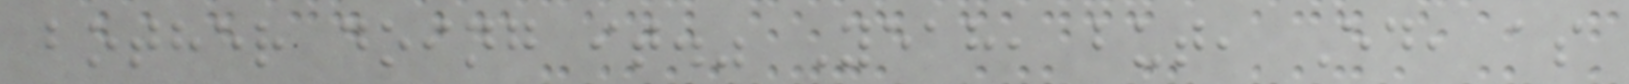bother doing it." Yeah, but, Ed, as
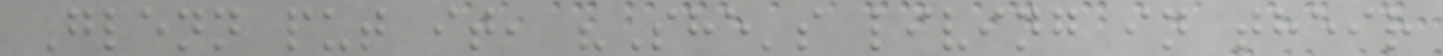Glenn put it, "She's living in their
